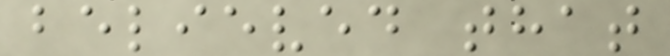believed that
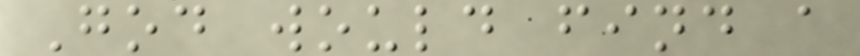God would find a
